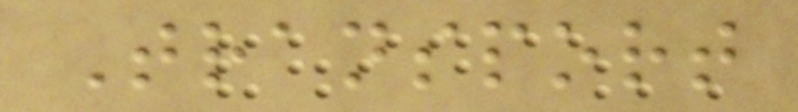Transport
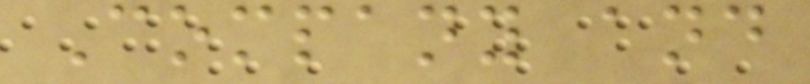Company and
